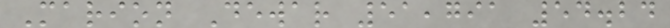Marion Dewar 51,791 54.24
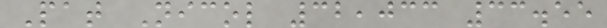Pat Nicol 32,033 33.55
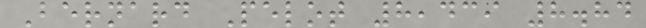Bernard Pelot 8,439 8.84
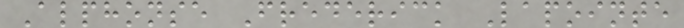Alphonse Frederick Lapointe
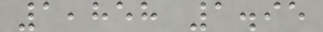1,858 1.95
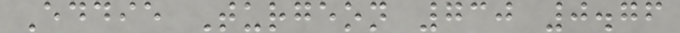Eddie Turgeon 730 0.76
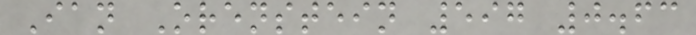Ian Orenstein 597 0.63
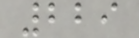229
